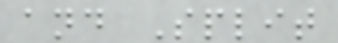and Split
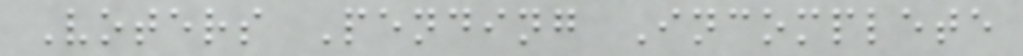Voters Pending Incomplete
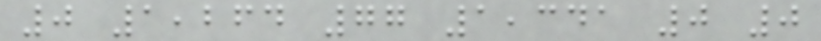0 1,264 77 1,341 0 0
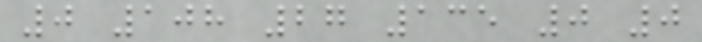0 108 27 135 0 0
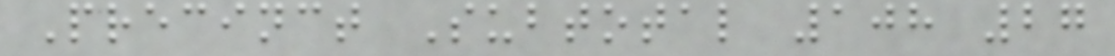Precinct Subtotal 108 27
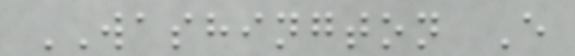WASHINGTON E
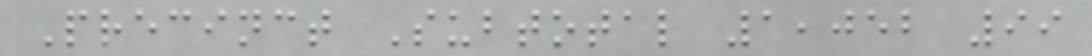Precinct Subtotal 1,052 99
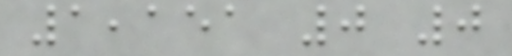1,151 0 0
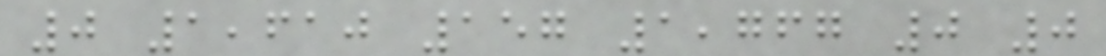0 1,610 157 1,767 0 0
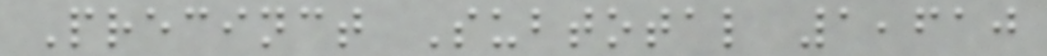Precinct Subtotal 1,610
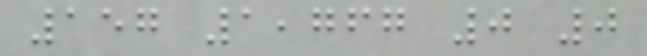157 1,767 0 0
